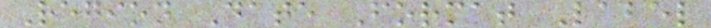Region Date Format Label
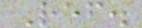Ref.
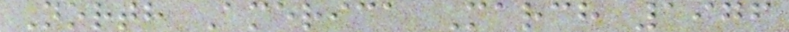North America March 1976
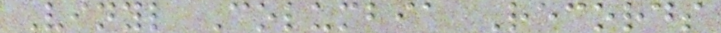Vinyl Columbia Records
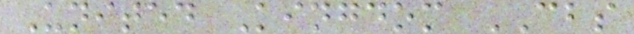United Kingdom CBS
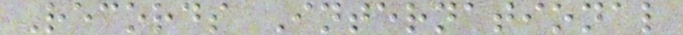Records International
